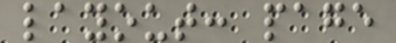layout: page
